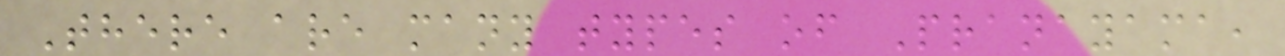There are many types of Pranayama,
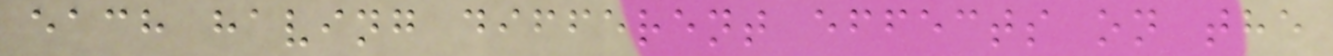each having different effects on the
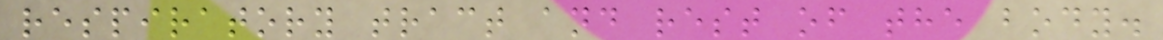respiratory tract and rest of the body.
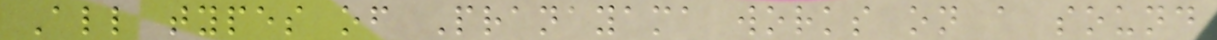All types of Pranayama works on a sound
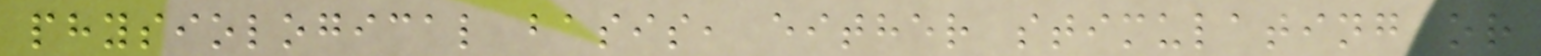physiological basis, either stimulating or
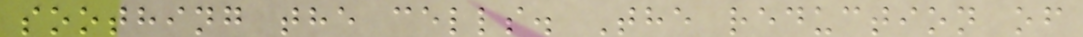soothing the cells. The reduction of
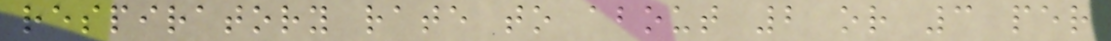respiratory rate to about 2 or 3 per
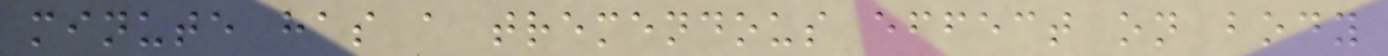minute has a tremendous effect on body
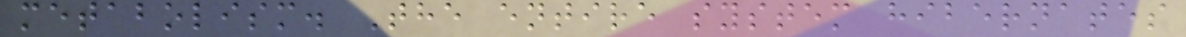metabolism. The entire system hibernates
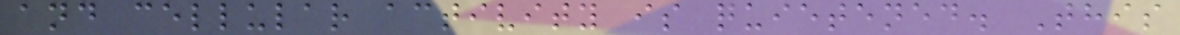and cellular activity is quietened. This
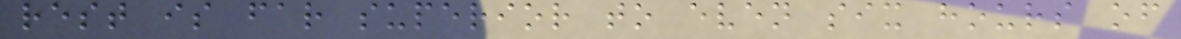rest is far superior to even six hours of
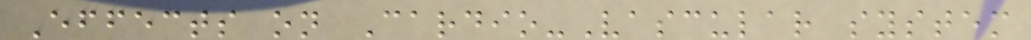Effects on Cardio-Vascular system
